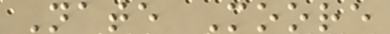Nate Moore
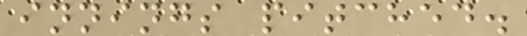innings pitched.
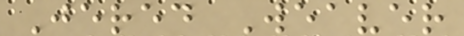Jered Weaver
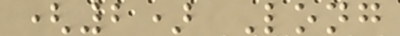(2) Long
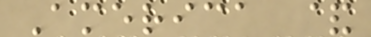America &
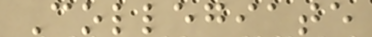Collegiate
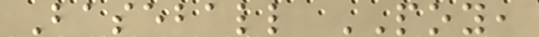Baseball POY,
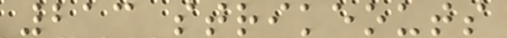213 strikeouts
